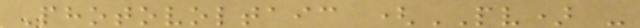Photovoltaic (PV) -
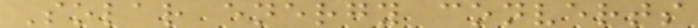Solar energy converts
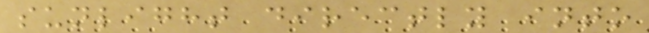sunlight directly into
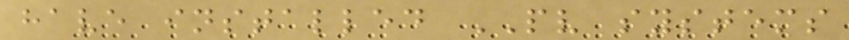have installed PV systems
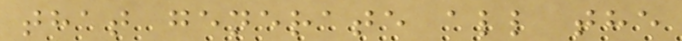that generate all the
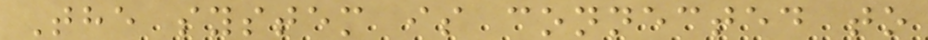The system is connected to
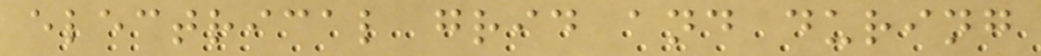electrical grid and during
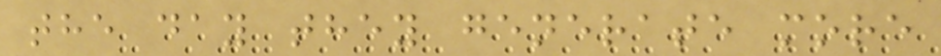the day they generate more
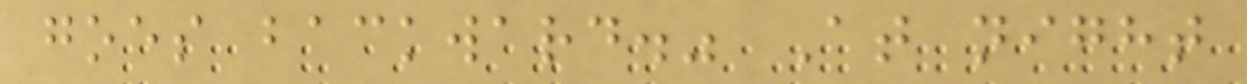goes backward." At night
